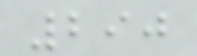290
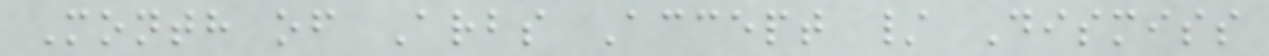Month of Arbs Accept / Dismiss
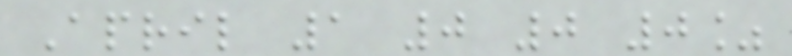April 1 0 0 0%
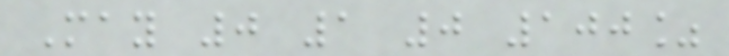May 0 1 0 100%
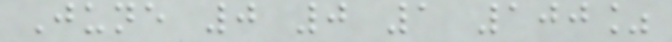June 0 0 1 100%
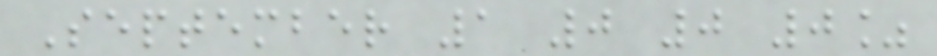September 1 0 0 0%
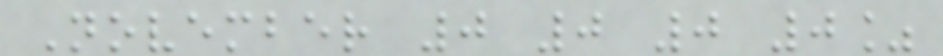November 0 0 0 0%
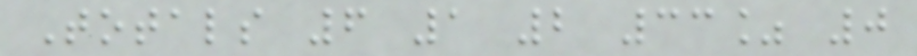Totals 6 1 2 33% 0
